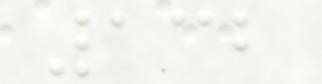132
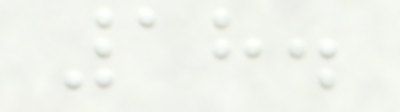18.
